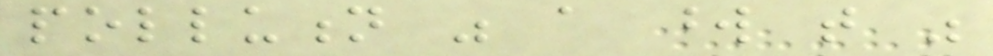pollution was a word that was
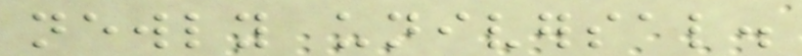newly universal.
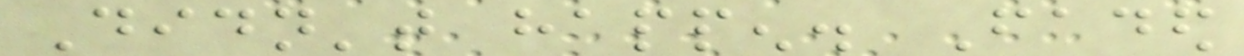Didn't happen. Faded
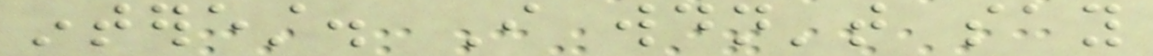interest. I wouldn't say
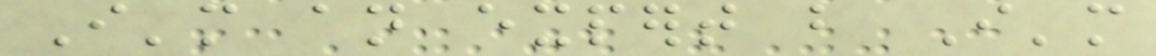I'm an expert but I'm
